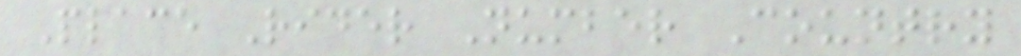Place Rider Number Country
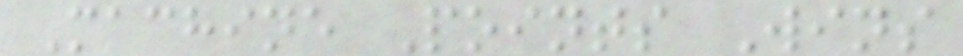Machine Points Wins
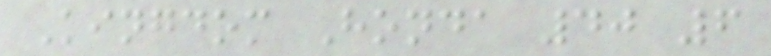Kingdom Honda 40 6
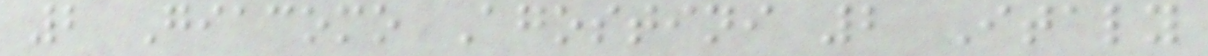2 Giacomo Agostini 2 Italy
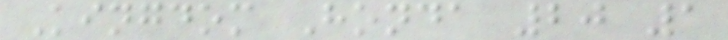Kingdom Honda 20 1
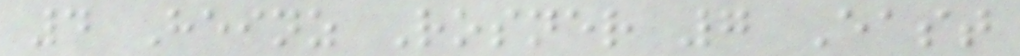4 Heinz Rosner 7 East
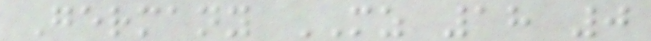Germany MZ 18 0
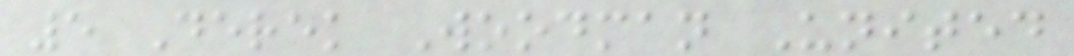5 Derek Woodman United
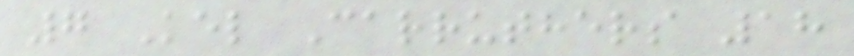7 Kel Carruthers 18
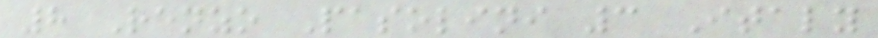8 Renzo Pasolini 3 Italy
